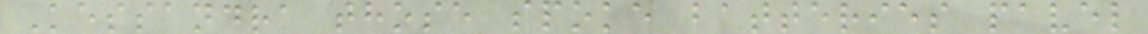Kessandra those spoke batteries pavel
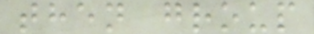then group
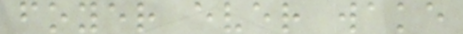foyer ever wake
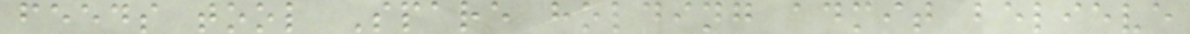feeds tool Spare holding admit believe
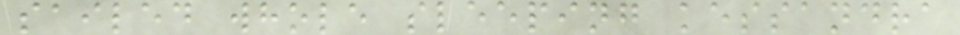sailed whole sleeping kessandra
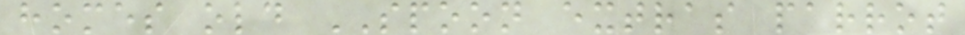homes old SPOON extras parrot
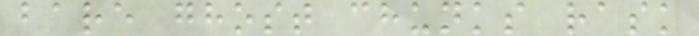bare ghost chunks rask
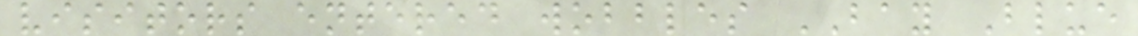visitors entered wobbles BAY Blue
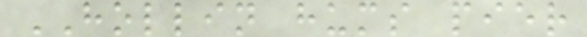HOLLIN hums pier
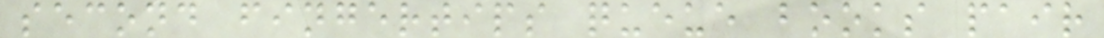second fingertips queue books pair
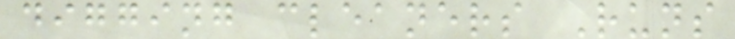digging cleaners Runs
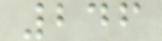246
